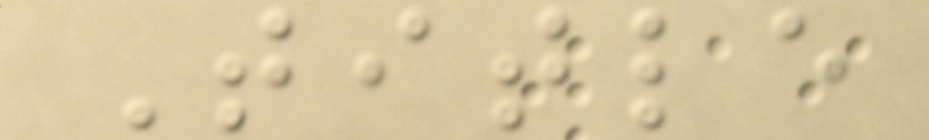Title
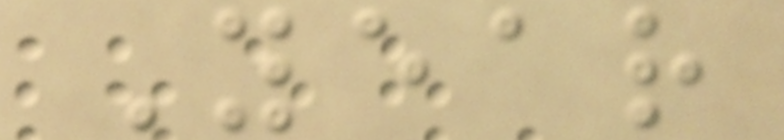Year
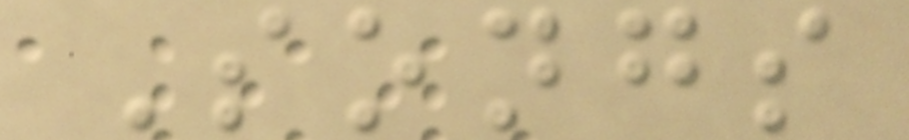Songs
